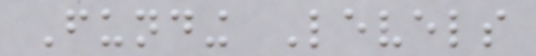Funding Levels
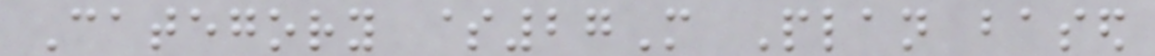Category $27M Plan based
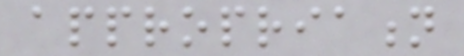appropriation
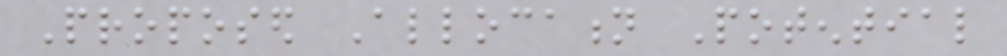Proposed Allocation Potential
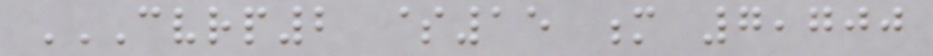CVRP2 $15 M 7,700
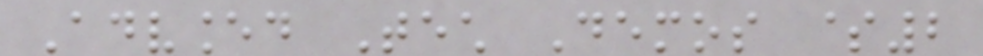Advanced Tech Demos $2
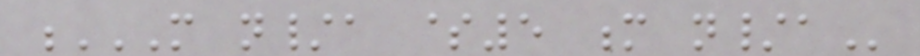M N/A $5 M N/A
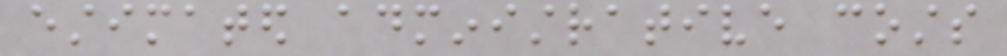estimated administrative costs
